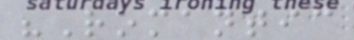"Romantic
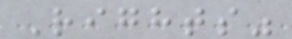Rights"
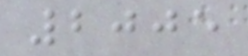2005
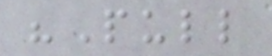"Pull
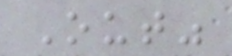Out"
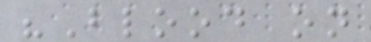"Blood on
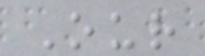Our
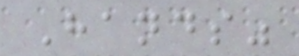Hands"
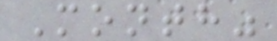Month"
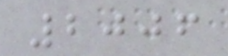2006
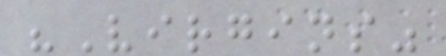"Virgins"
